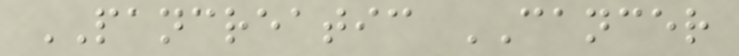PANCREATIC CANCER
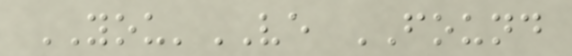YOU'VE FOUND
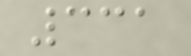331
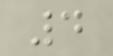4
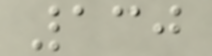130
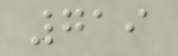719
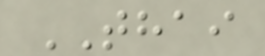THAI
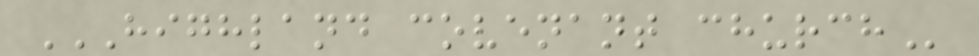HIGHLAND COVENANT CHURCH
